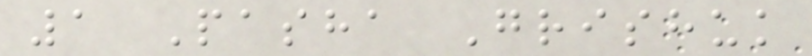1 Pasha Grishuk
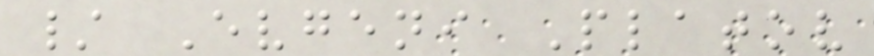/ Evgeni Platov
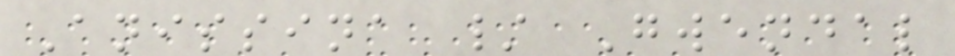Anissina / Gwendal
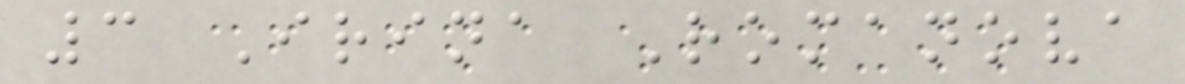3 Irina Romanova
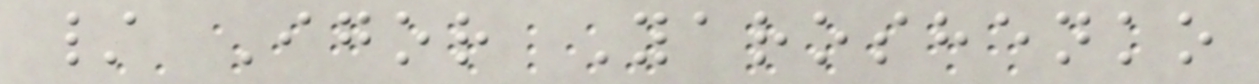/ Igor Yaroshenko
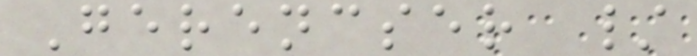Gerencser /
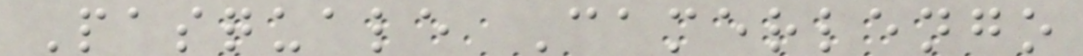Pasquale Camerlengo
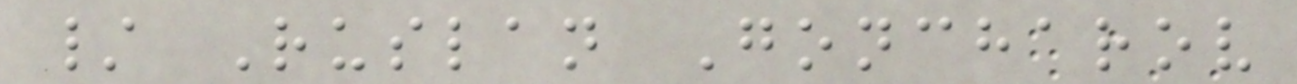/ Ruslan Goncharov
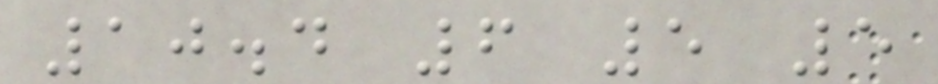10.4 6 5 5
